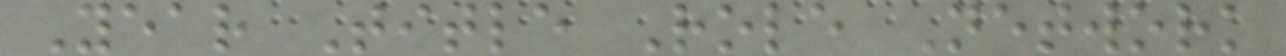Year Title Role Network
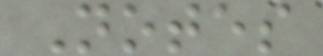Notes
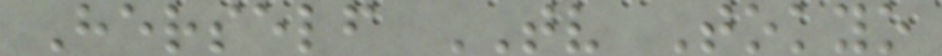Herself TV Tokyo
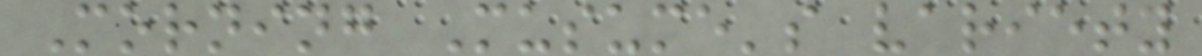Morning Musume's variety
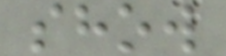show
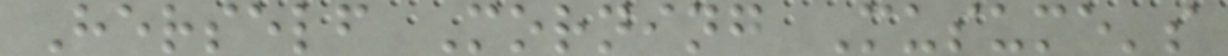Herself Morning Musume's
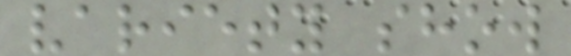variety show
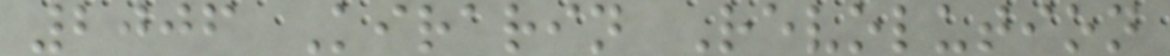2006 Kirarin Revolution
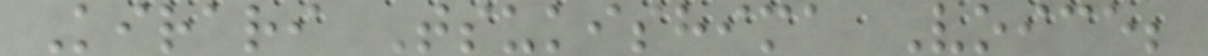Kirari Tsukishima Voice;
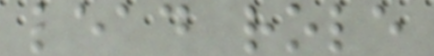lead role
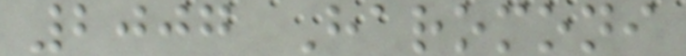2007 Haromoni
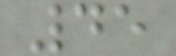45
